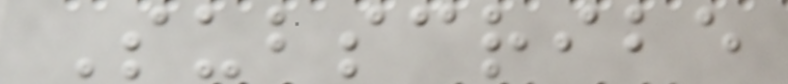Subscribe
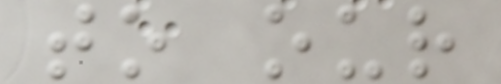to our
